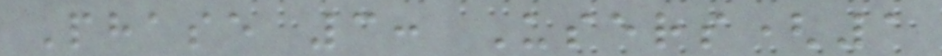Phase 3: Users(1
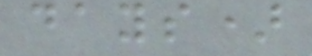days)
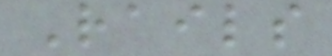Rails
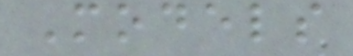Models
